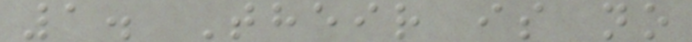1. Their is no
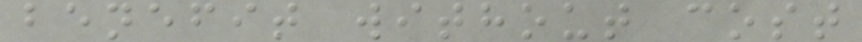benefit without cost
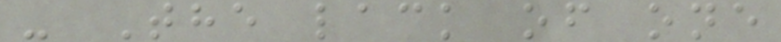- The lack of one
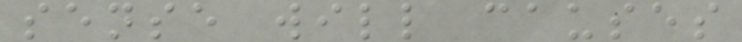sense will causes
